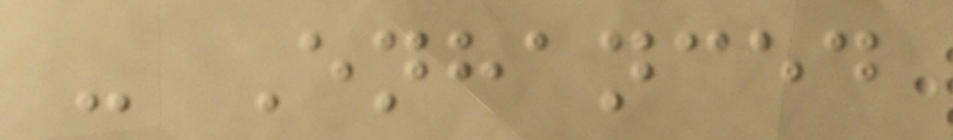- Enhanced
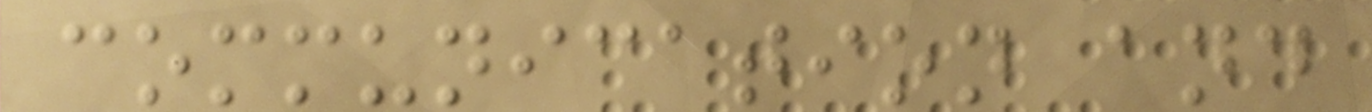communication and
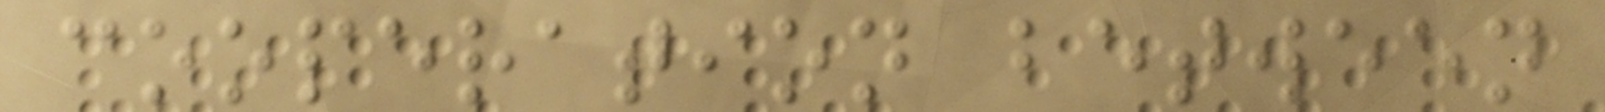cooperation between
